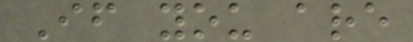If you are
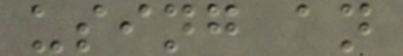using an
